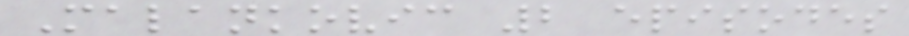Malankovic 2 episodes
